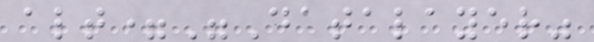alt="Datalayer"
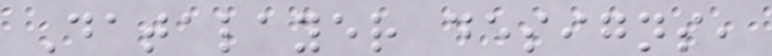Datalayer designs,
